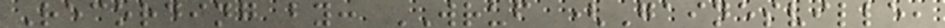Recording by: WRUF (Gainesville,
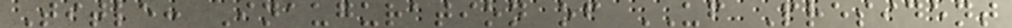Title: Inauguration of UF President
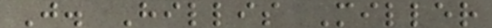J. Hillis Miller
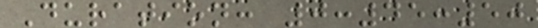Duration: 0:45:50
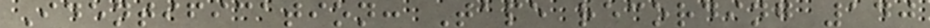Identification: Tape recording 140
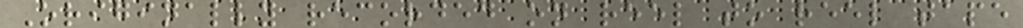Originally recorded on reel to reel tape
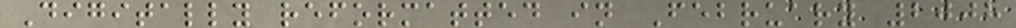Digitally reformatted in February 2008
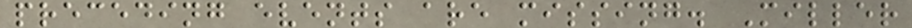preceding events are missing. Miller
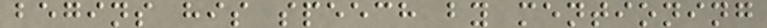begins his speech by mentioning
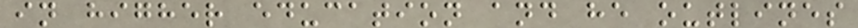in higher education and he outlines
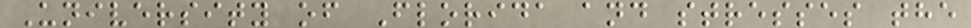University of Florida and stresses the
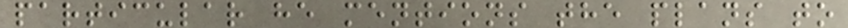particular he mentions the plans to
